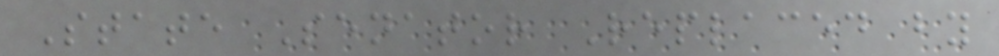State Senator Replaced by
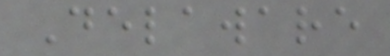Delaware
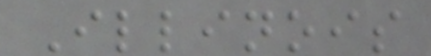Illinois
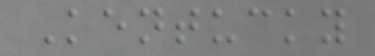Kentucky
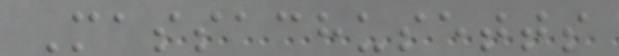Massachusetts
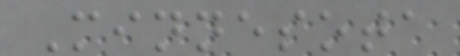Minnesota
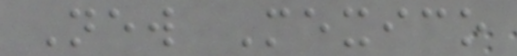New Mexico
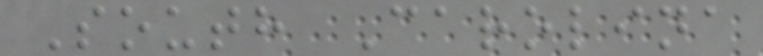South Carolina
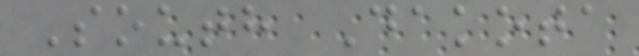South Dakota
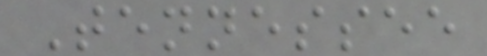Tennessee
